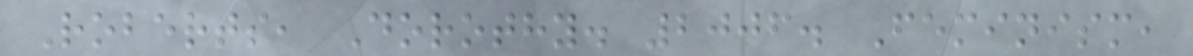Roberts, Dorothy. 2006. Feminism,
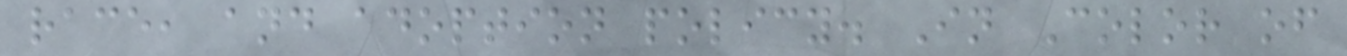race, and adoption policy. In Color of
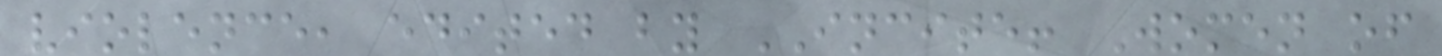violence, edited by INCITE! Women of
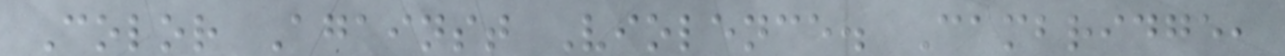Color Against Violence. Cambridge,
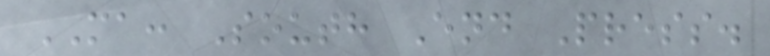MA: South End Press.
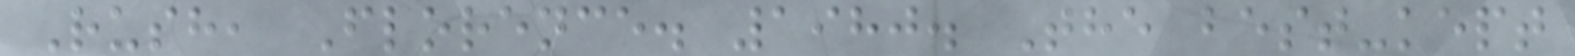Rush, Florence. 1980. The best-kept
